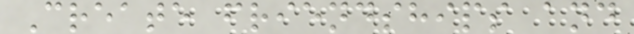Create friendships and
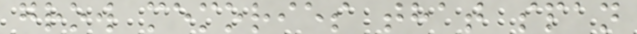grow memories that span
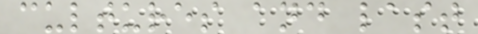cultures and last
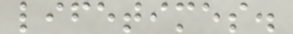lifetimes.
